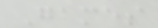Games
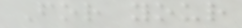For your
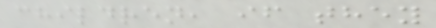children, if they
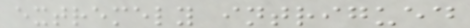extremely intrigued
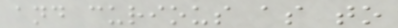and curious as to
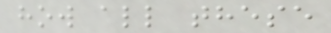how all these
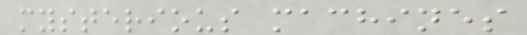mysterious machines
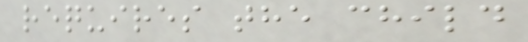requires the child
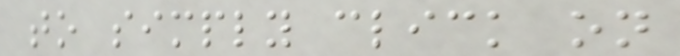to simply click on
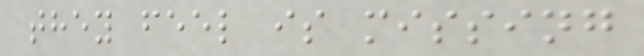they feel is missing
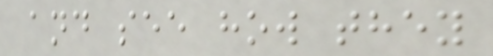and see how they
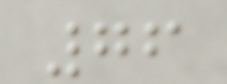76
